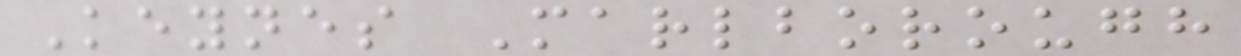Keynes Marlborough
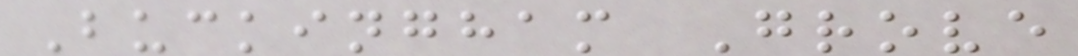Buckingham Grove
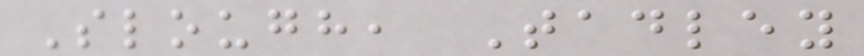Slough, Tadley
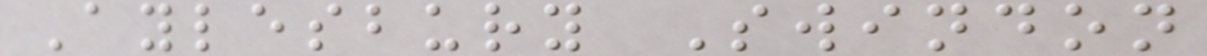Aylesbury Swindon
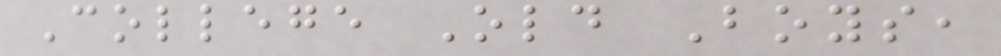College Old Boys,
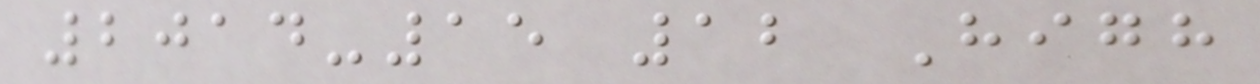2014-15 12 High
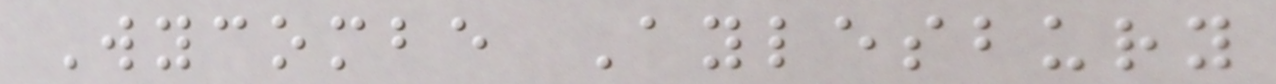Wycombe Aylesbury
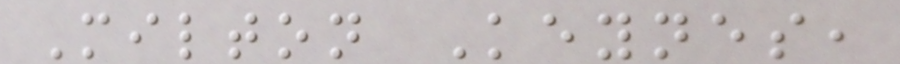Milton Keynes,
